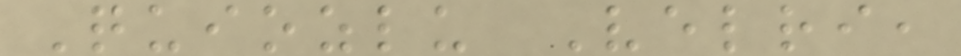Quiozlu Velri,
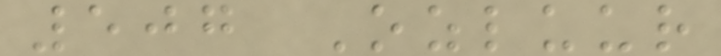507 Ozluur
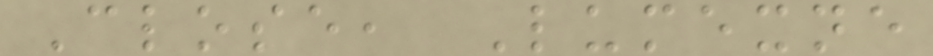Close, Lumexne
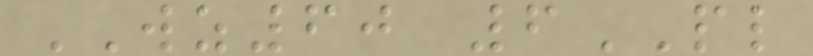WZ60 6PL
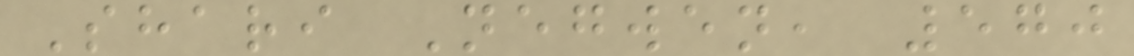Shari Negwen, 570
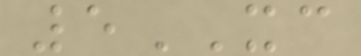5XC
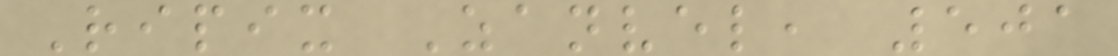Ripix Zanvel, 501
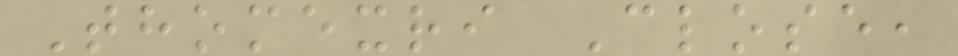Thomexri Close,
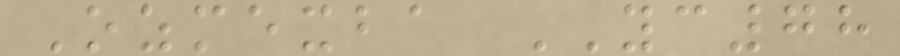Ozmexba YC78
